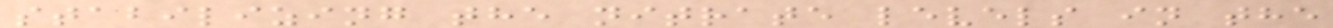stabilizing the nitrate levels in the
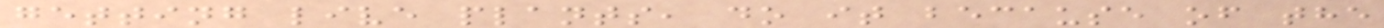getting live plants, do it because of the
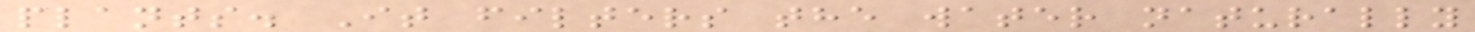plants. It filters the water naturally
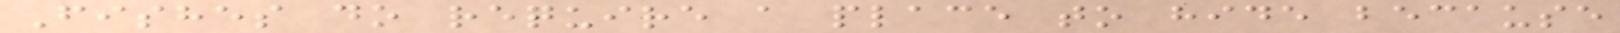Fishes do require a place to hide because
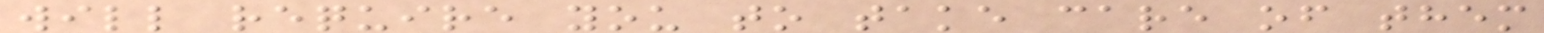will require you to take care of them
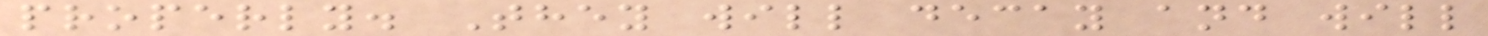properly. They will decay and will
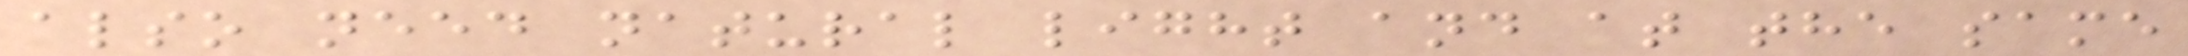also need natural light and at the same
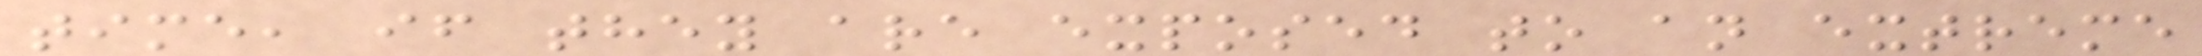time, if they are exposed to an extreme
